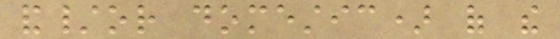and/or domestic) of the
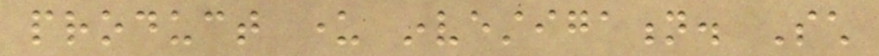product under investigation. Such
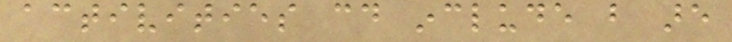activities could include but are
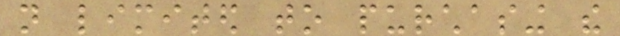not limited to purchasing the
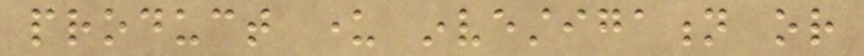product under investigation or
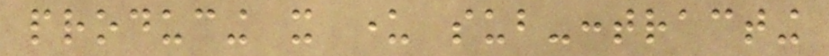producing it under sub-contracting
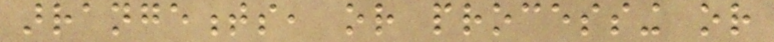arrangements, or processing or
